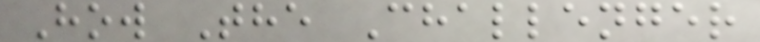How The Challenger
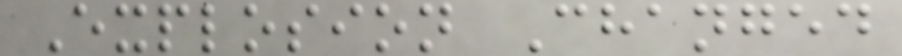Explosion Changed
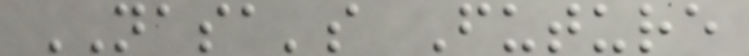NASA's Future
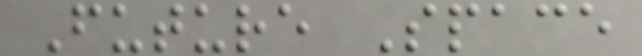Future Space
